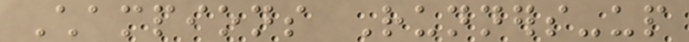Champions Runners-up
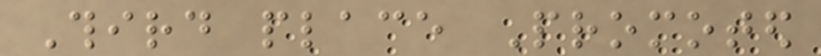Third place Promoted
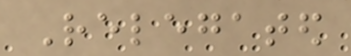Relegated
